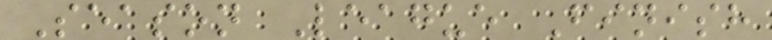Season League Finish
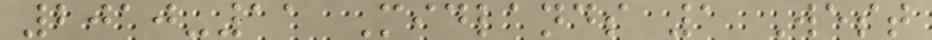2010-11 Midlands 1 West
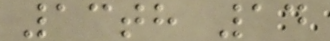13th 14
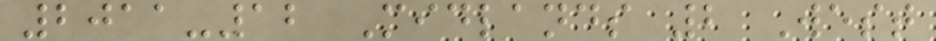2011-12 Midlands 2 West
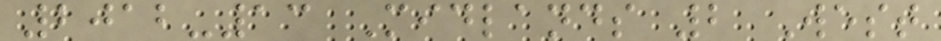2012-13 Midlands 2 West
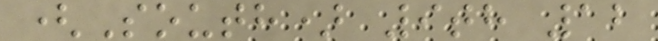(South) 9th 12
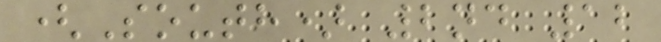(South) 2nd 12
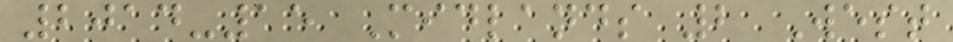2014-15 Midlands 2 West
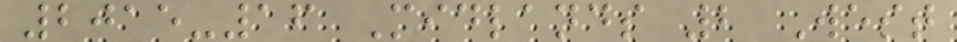2015-16 Midlands 2 West
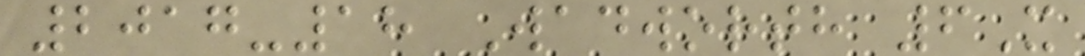2017-18 Wadworth 6X
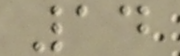14
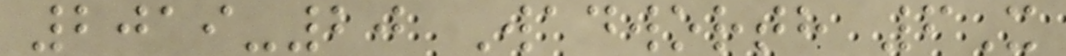2019-20 Wadworth 6X
